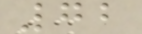72
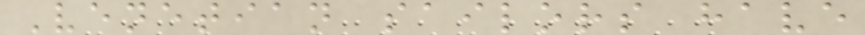Venetian sailors have
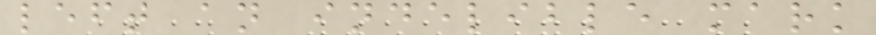left an indelible mark
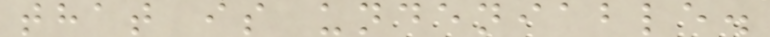that is undeniable.
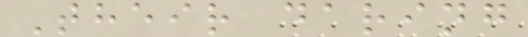Their daring
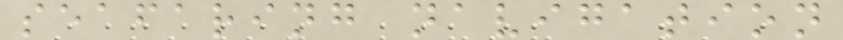seafaring navigation
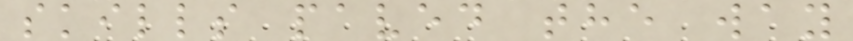skills paved the way
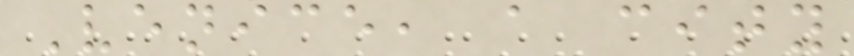Venice, a city
